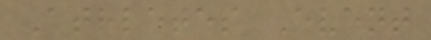Athletes Event
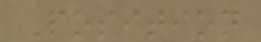Position
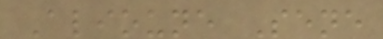Alioune Sene
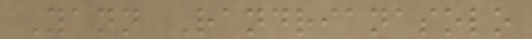Yann Randrianasolo
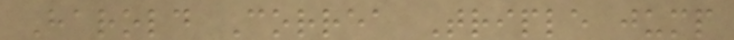Harold Correa Triple jump
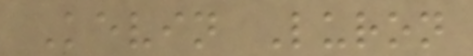Kevin Luron
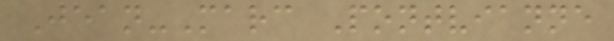Jean-Marc Pontvianne
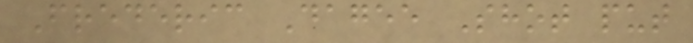Frederic Dagee Shot put
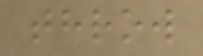throw
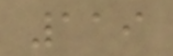119
